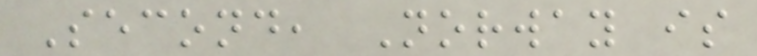Second, Norway is
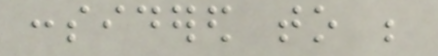considered to be
